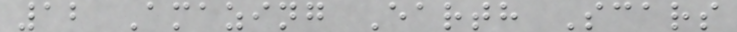12 Amazing Earth Scars
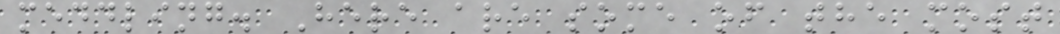meddling. Here are some of the most
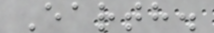Earth.
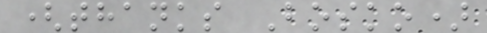(thanks Bosko)
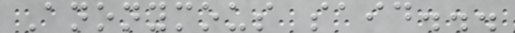Anonymous said...
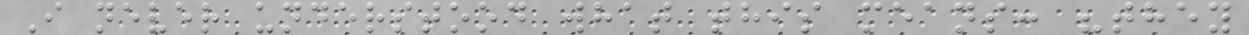I never understood what this means: "they
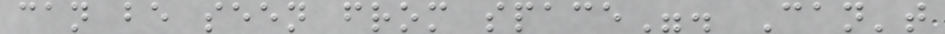can be seen from space". Can't
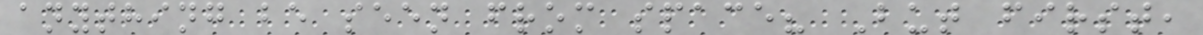anything be seen from space? But first,
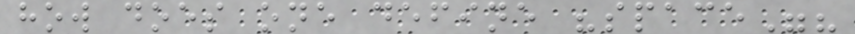how does one define "space"?
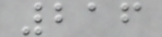216
